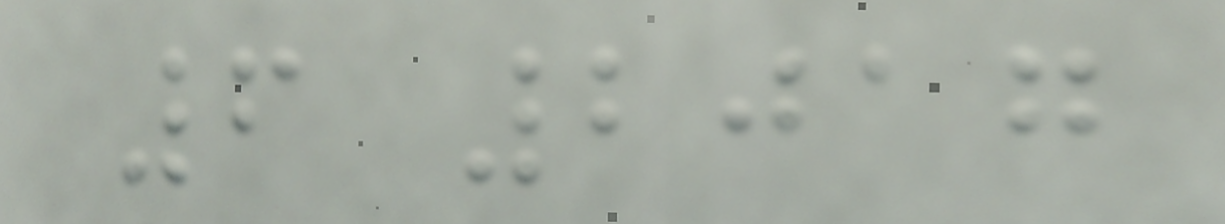6 2017
